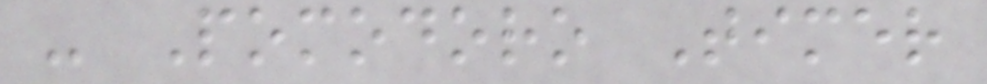- Pomodoro Timer
